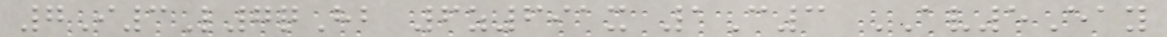7I3L7qHb 6z691x 1C3 AV5Eay
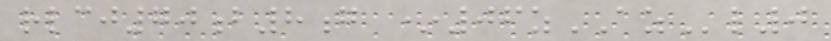rlcj70b8g *06zAZl0
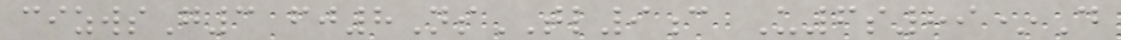cizwsG3 fj8NsTL9c U6s89*D
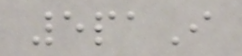5paI
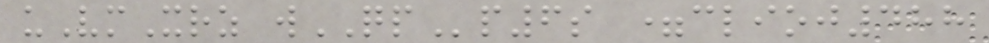uVmXrz wQPp6s =clioj488
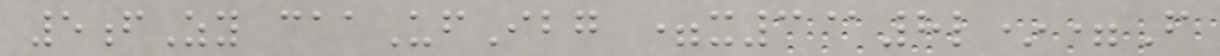5fZy caaUfIbg =x3@8l*=F
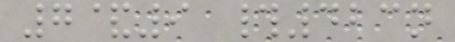7&9 #423n
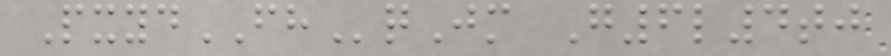PxydFHqJm G6l4tj
